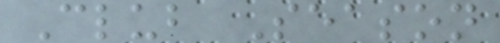Club Season
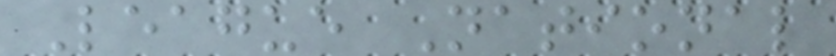League National
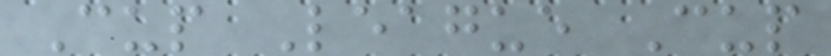Cup League Cup
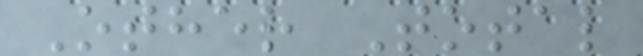Other Total
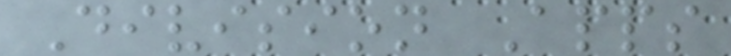Division Apps
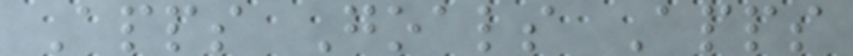Apps Goals Apps
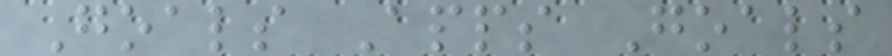Goals Apps Goals
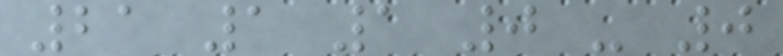21 1 1 0 - 0
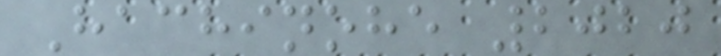Hachinohe 2020
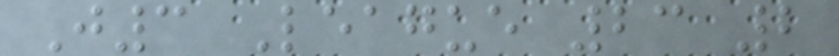J3 League 23 2
